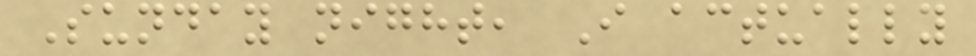Sunday night, I actually
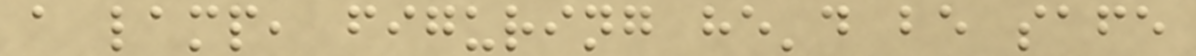a lamp, figuring he'd be safe
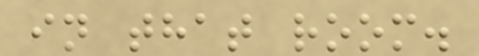in that room.
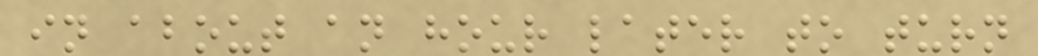in about an hour later to turn
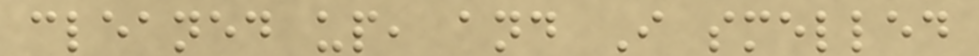cleaned up, and I smelled
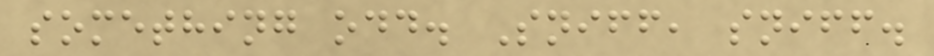something odd. Sniff, sniff.
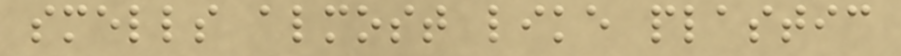smells almost like plastic
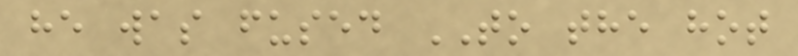he was fused TO the hot
